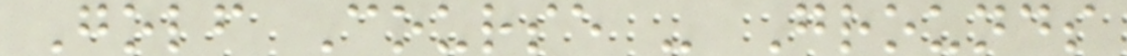Golf Course - Grounds
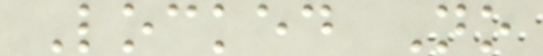Locked No
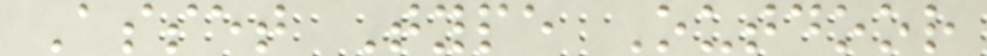Asset Type Outdoor
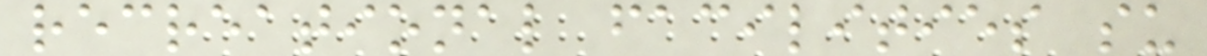recreational facilities su
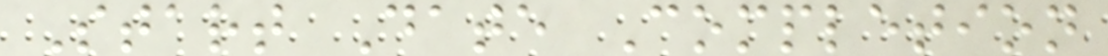Start Date Completion
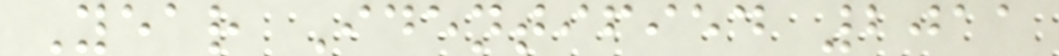Year Identified 2011
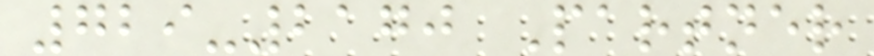729-2170 Partner
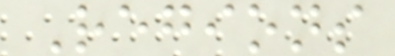Regions
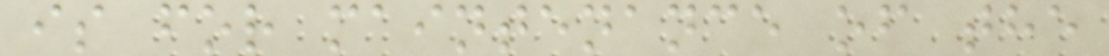is for maintenance of the
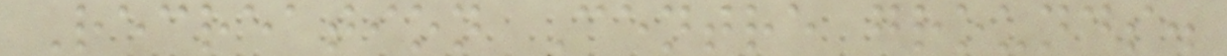Recreation Centre grounds.
